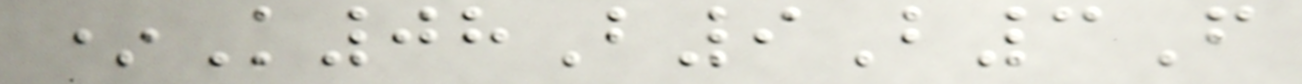*K08B9B3F
